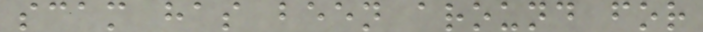scam has been around for
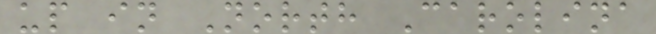up in North Carolina
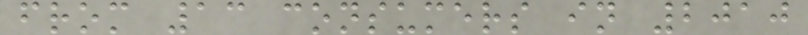from 13 consumers in 2010
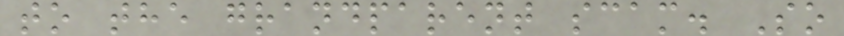to the grandparent scam. So
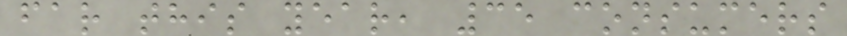far this year, 35 consumers
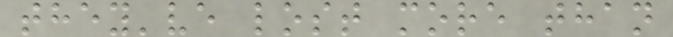they've lost more than
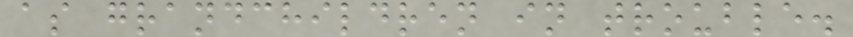as grandchildren in trouble.
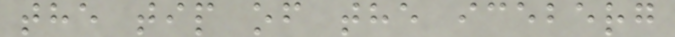the tip of the iceberg
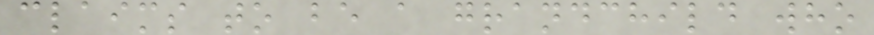claims to be a grandchild who
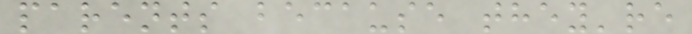parents because they're
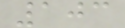103
